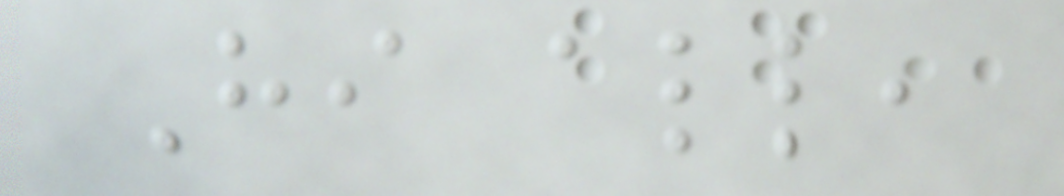Hi all,
